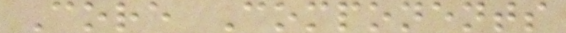Core Components
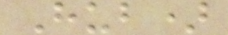Hub)
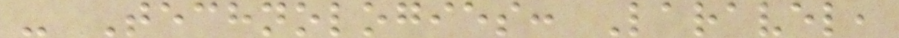- Technologies: Laravel,
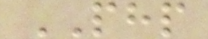PHP
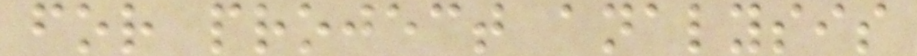for project analysis
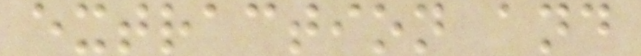extraction and
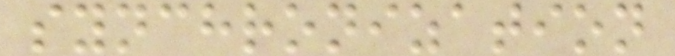synchronization
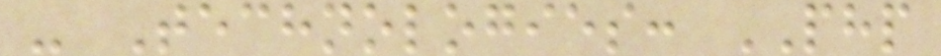- Technologies: PHP
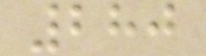280
